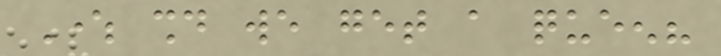Where should we get a queen?
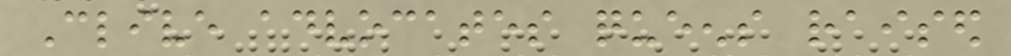Clive advocates queens raised
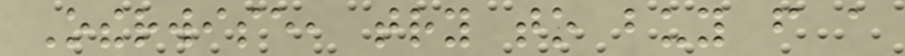Otherwise, try to buy from a
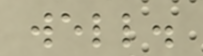well.
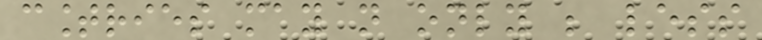countries may not only be less
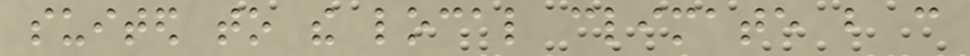suited to the local climate but can
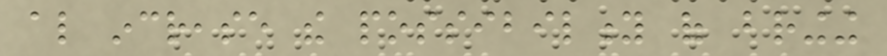also increase the possibility of bringing
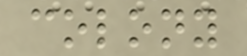colony
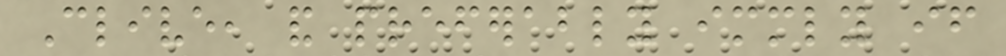Clive, and preferably immediately if
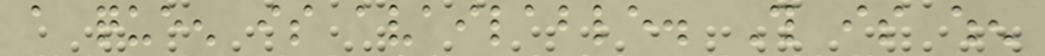a queen is available. This is when
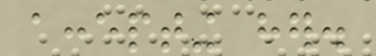accepting her.
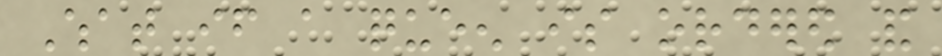What if a queen is ordered and
